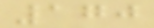170
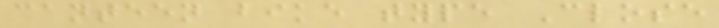canteen bike type Close
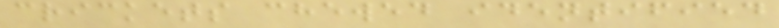crickets chewed identified
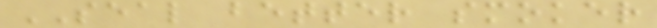SEAL better smoker
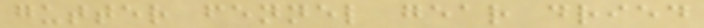gutter fennel gear dried
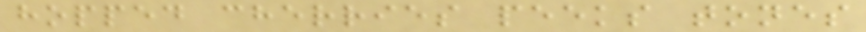hopped cherries peeks tones
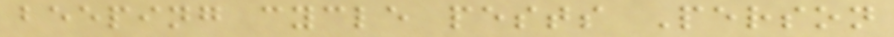beeping cycle pests Person
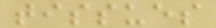tissues
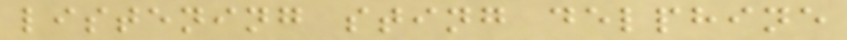listening sting delphine
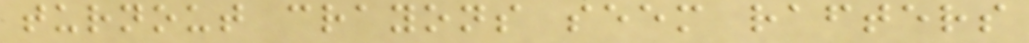turnout crayons seem rafters
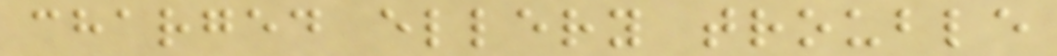charged ellery trouble
